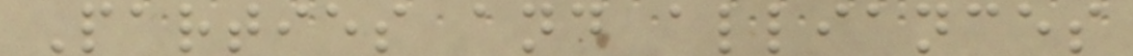Parties and alliances
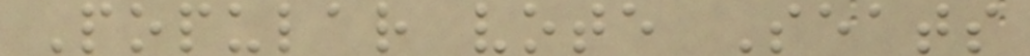Popular vote Seats
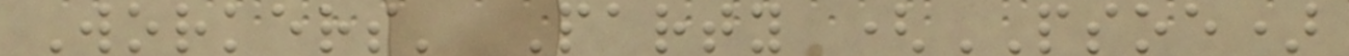Workers' Party (PSOE)
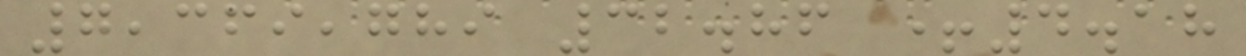7,369,789 32.86 +4.18
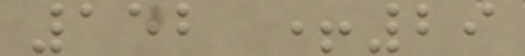152 +29
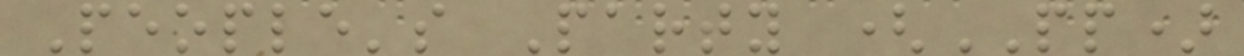People's Party (PP)
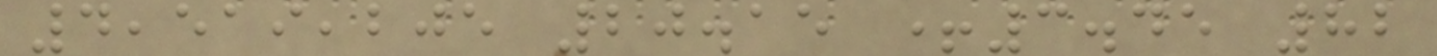4,519,205 20.15 +3.45 82
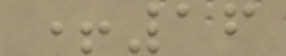+16
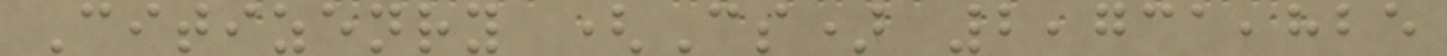Citizenry (Cs) 2,731,825
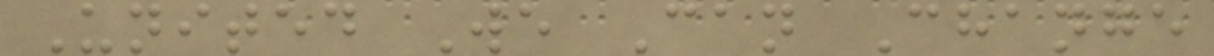United We Can Change
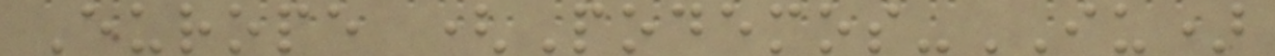Europe (Podemos-IU)
